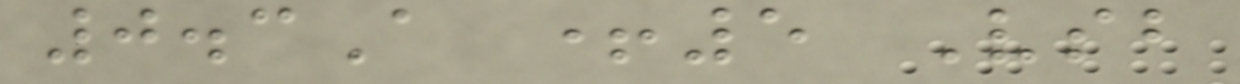0.3A +5 Vsb
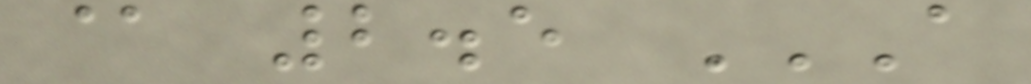@ 2.5 A
